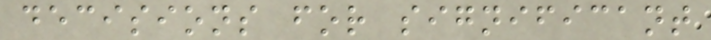decisions for significant
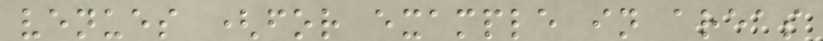venues (for example in areas
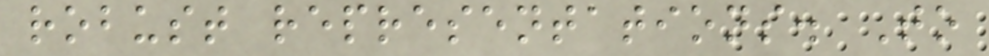robust representations. To
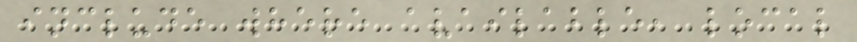include where available, local
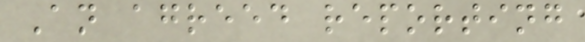An agreed reporting
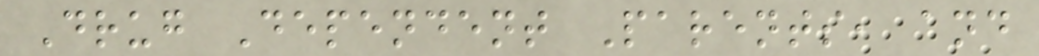Drug Dependent Parents, and
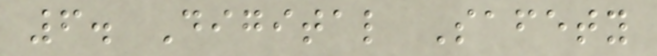6. Digital Safety
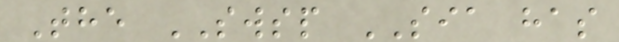The SWSP SIA has
